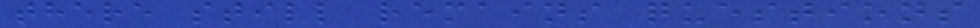there still remains questions
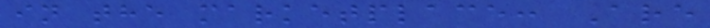in the marketplace: Are
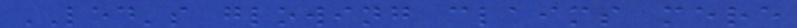LED's glowing claims mere
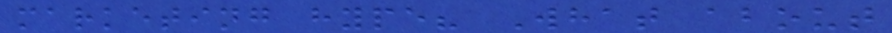marketing hype? What about
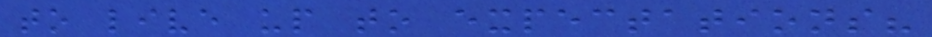to live up to expectations?
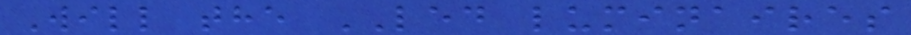Will the LED luminaires
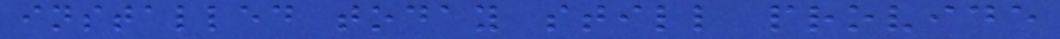installed today still provide
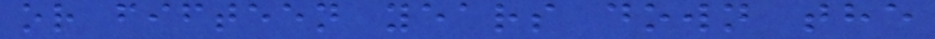or fifteen years down the
